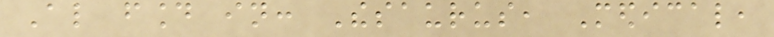Also found in: Thesaurus, Medical,
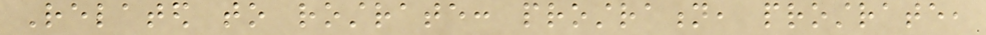Related to rostrate: prostration, prostrate,
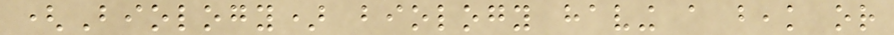(Biology) biology having a beak or
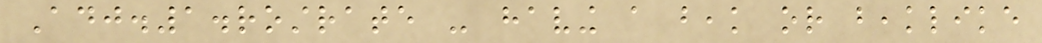Adj.1.rostrate - having a beak or beaklike
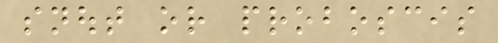snout or proboscis
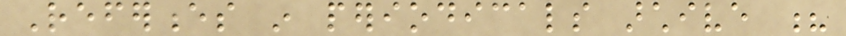References in periodicals archive ?
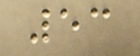53
